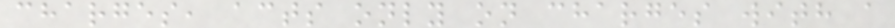charges, acts only on charges with a
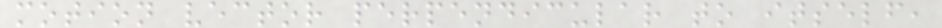motion vector perpendicular to itself,
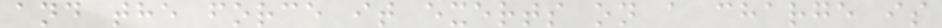and the force it exerts on a charge is
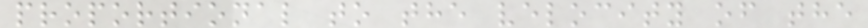proportional to the velocity of the
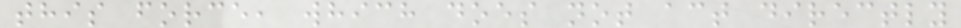this force, which does not act directly
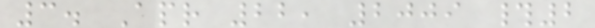3. Apr 22, 2009 #2
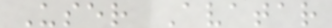User Avatar
